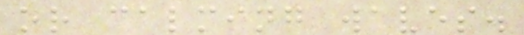or calming waves.
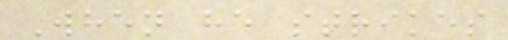When he strikes
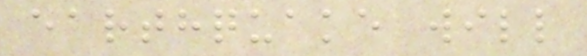earthquake will
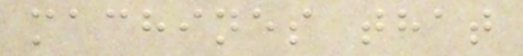machines that
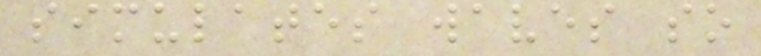simulates waves so
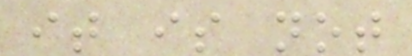it is not
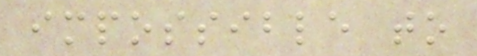impossible to
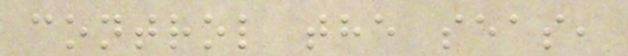control the seas,
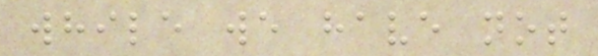while we have not
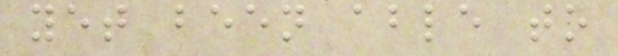yet been able to
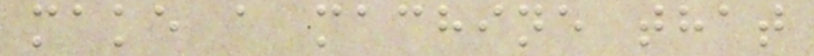make a machine that
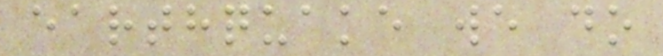earthquake we do
